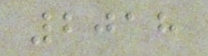2018
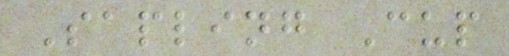Sapling Cup
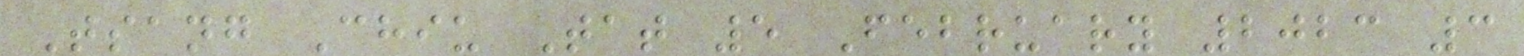Tsang Chiu Tat 5 February 2023 3
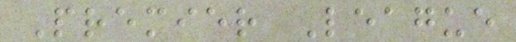Premier League
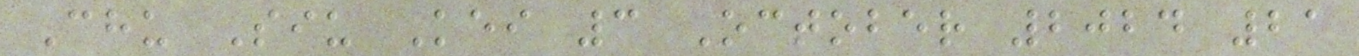Chu Siu Kei 3 October 2024 21
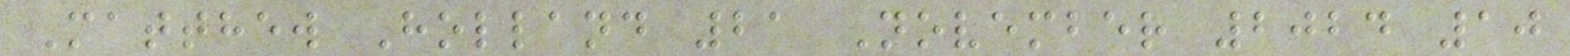Matthew Holland 21 November 2024 10
